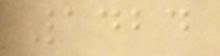1424
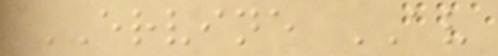ERVINE AV
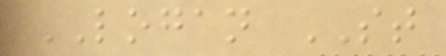LOGAN ST
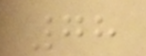78
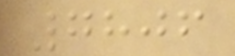7806
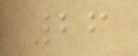26
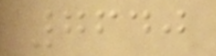7640
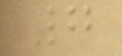7
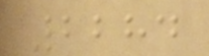2284
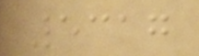5317
